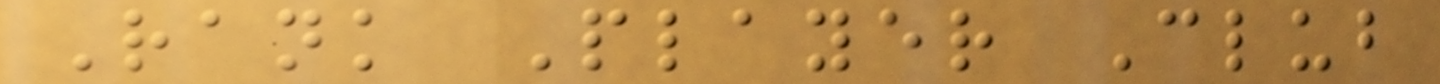Rank Player Club
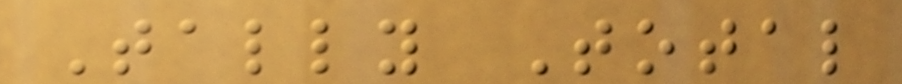Tally Total
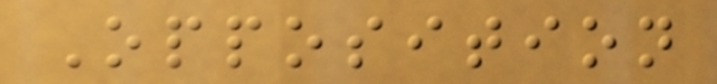Opposition
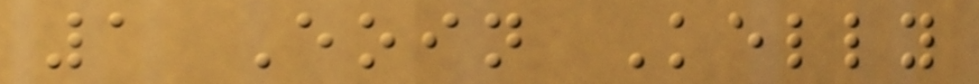1 Eoin Kelly
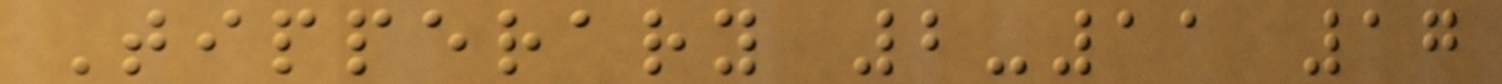Tipperary 2-11 17
